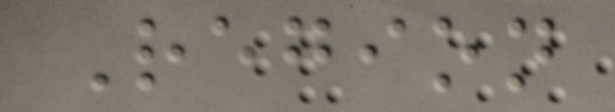Region
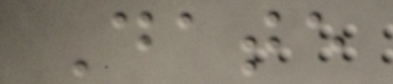Date
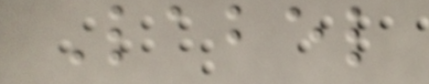Label
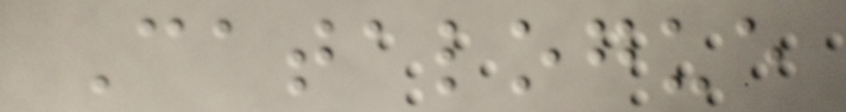Catalogue
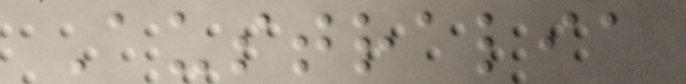Australia
